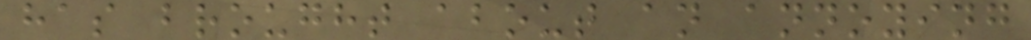has brought about an annoying
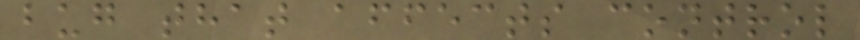bug that affects control
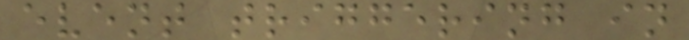event triggering in
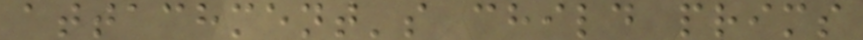attachment's child prims
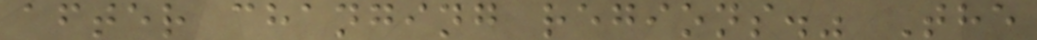after changing regions." The
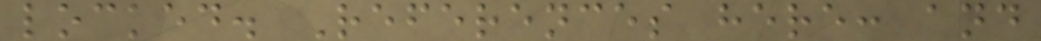locked. References here: and
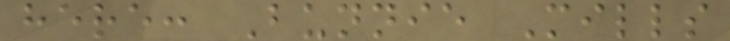here: Bunnie Mills
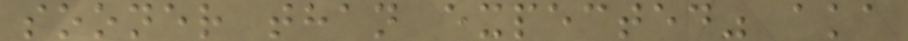sooner than expected" aka
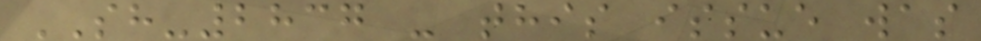SH-2837 - this issue was
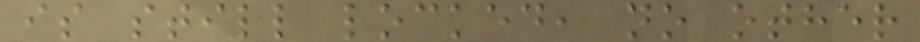is still locked, no other
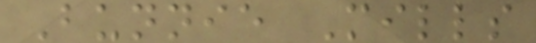Bunnie Mills
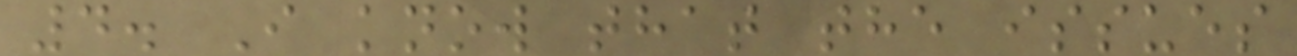4. I know that the issues
